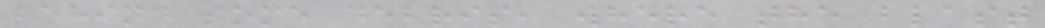behind some debris, where the blast
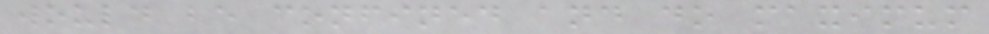would be confined and do maximum
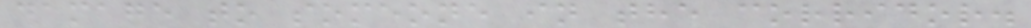damage to someone in the corridor.
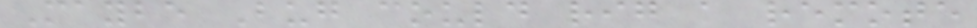Maybe Bug could rig a remote
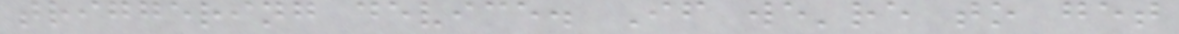triggering device. If we're to get
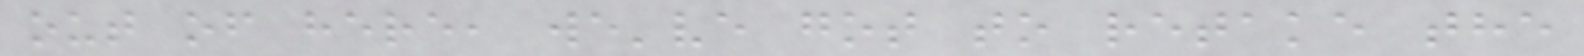out of here, we've got to retake the
